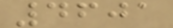4601
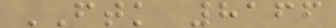FTK 8166
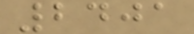2401
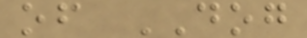of DOG
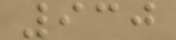930
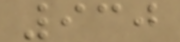930
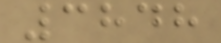3848
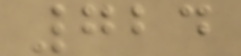724
